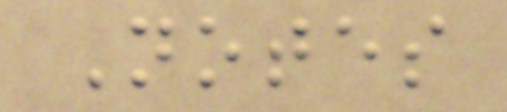Notes
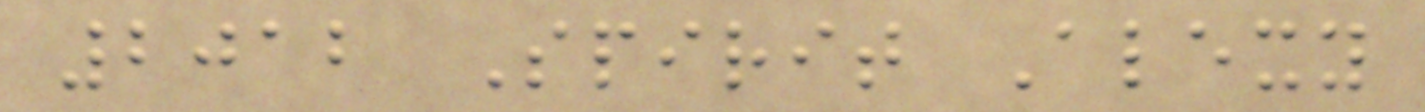2012 Spirit Alexy
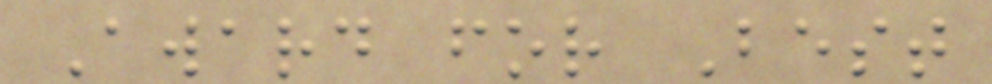Award for Best
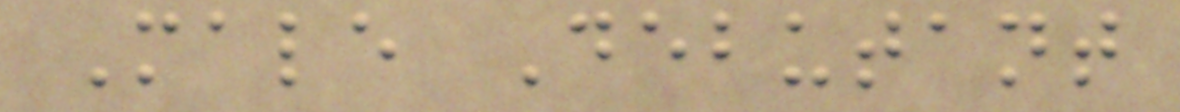Male Debutant
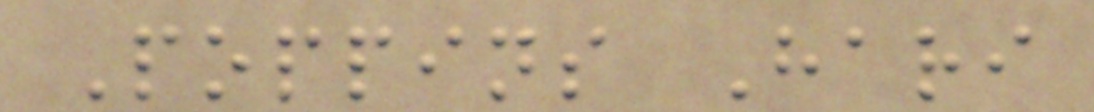Poppins Hari
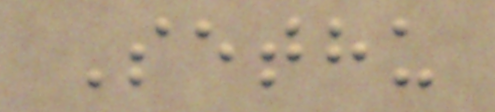Sethu
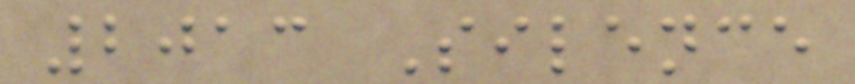2013 Silence
